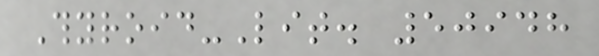Thyroid-Lit. 50948
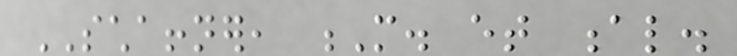SCHAFFNER, M. et al.
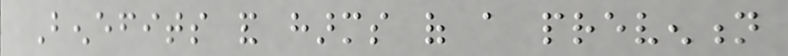Benefits and harms of a prevention
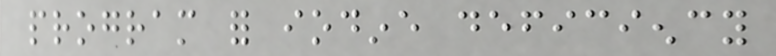program for iodine deficiency
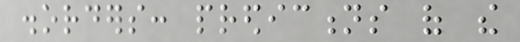disorders: predictions of the
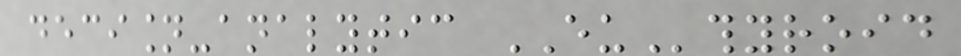decision-analytic EUthyroid
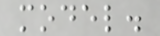model.
